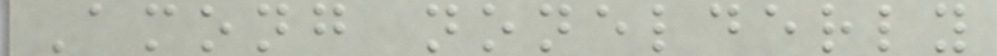Among nonelderly
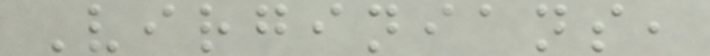Virginians,
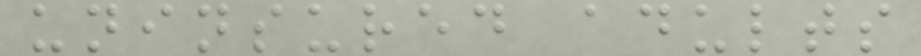uninsured adults
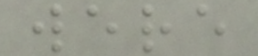were
